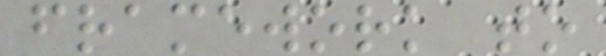framework to
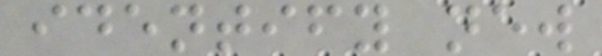identify new
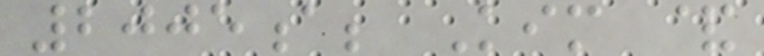2005a; Kim &
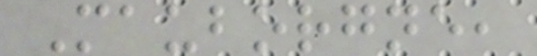Mauborgne,
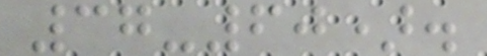37-60).
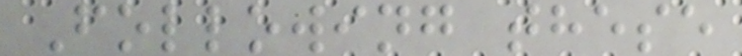Following these
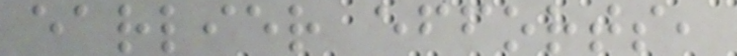earlier efforts,
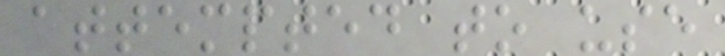attempted to use
